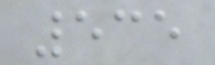535
